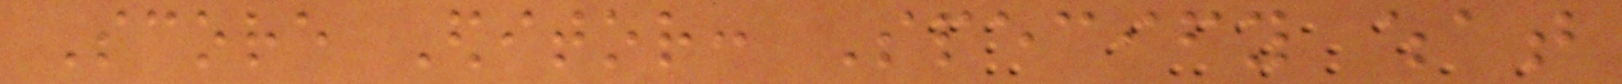Score Editor: Specify what
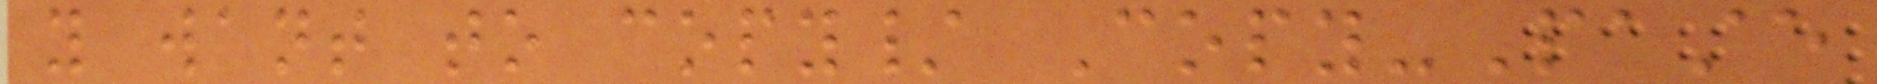you want to copy/ Copy-Paste
